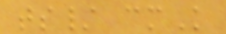ts/ cmK
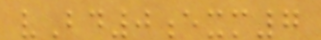vBd0exm7
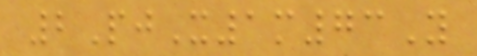2PjX1m73Y
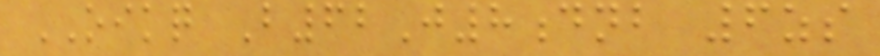OIKQ B62J8dnb 6zs
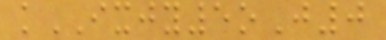kIXJY5oJ0
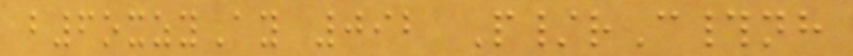b6oxzyAy 092 P/rC#nh
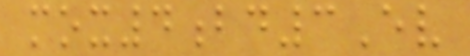mox4bd3Ev
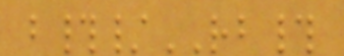b#/RB#
